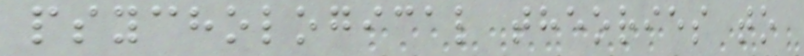psychological theories to
